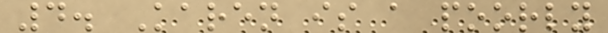4. Karen is a poorly
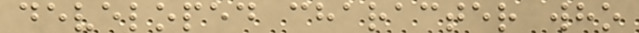developed character who
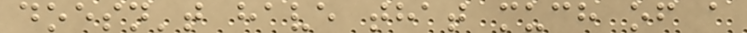doesn't have that much of a
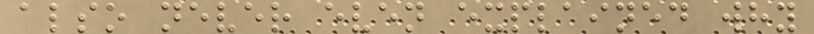also never even explained why
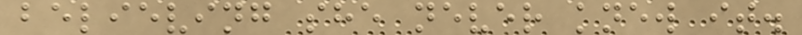believing she never knew it.
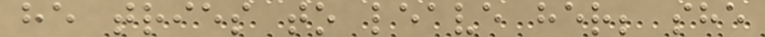he tries to leave her; she
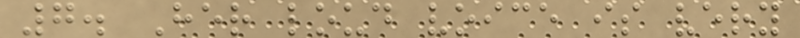7. Her loud voice is very
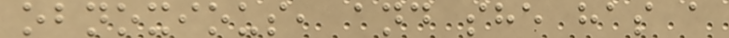obnoxious, and she has a
